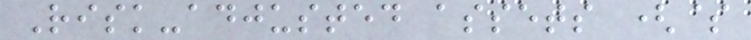Risk-adjusted assets ($
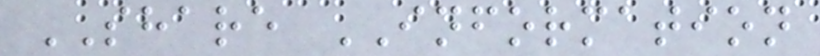SHARE INFORMATION
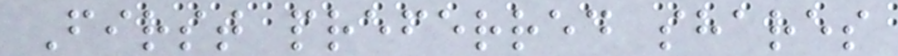First preferred shares
